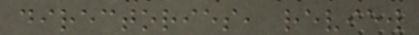directories, review
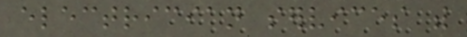electrician services with
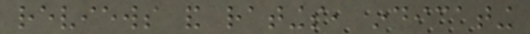reviews and ratings, indicating
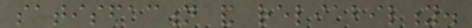satisfaction and reliability.
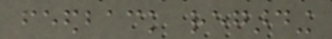feedback regarding
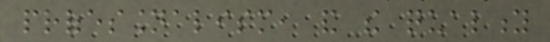professionalism, and the quality
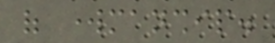of workmanship.
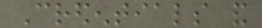Credentials and
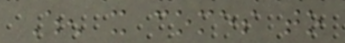When it comes to
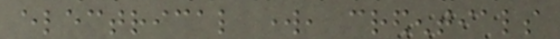electrical work, credentials
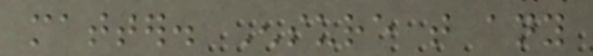matter. Ensure that any
